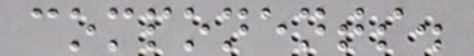components.
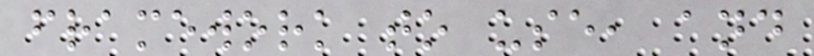framework to use, and
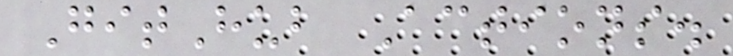GitHub Actions.
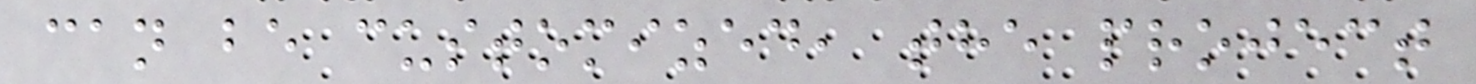can be customized, the project
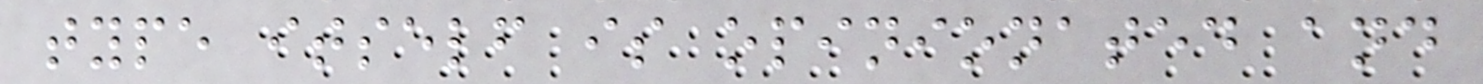type itself is opinionated and
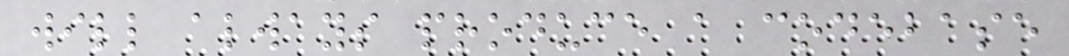will always produce a codebase
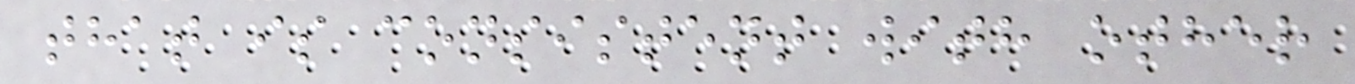that is consistent with other
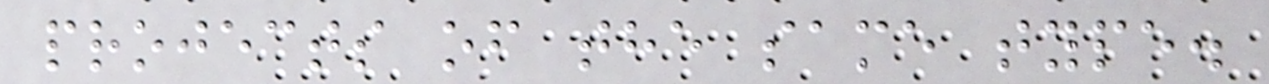projects of the same type.
